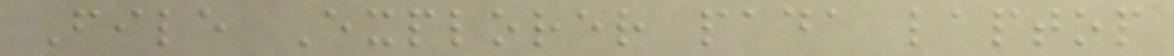File Explorer pada laptop
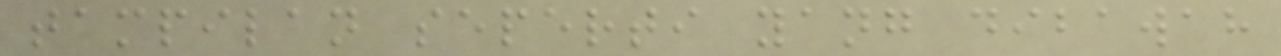tampilan seperti yang dibawah
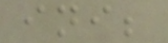ini;
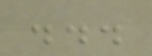...
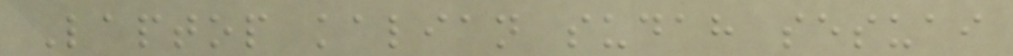Laptop kalian sudah sesuai
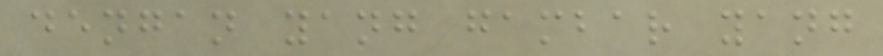dengan yang gambar yang
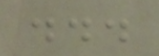...
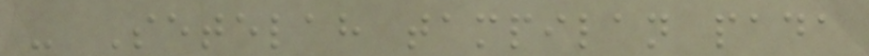- Setelah tampilan pada
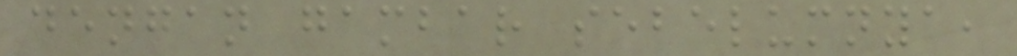dengan gambar sebelumnya,
